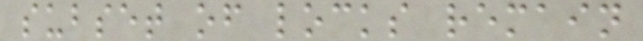subset of locks remain
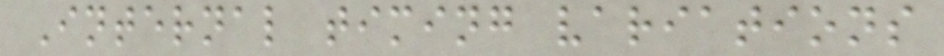Internal timing variations
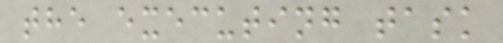the executing task
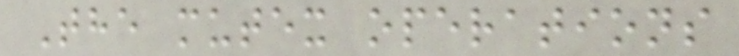The mutex operations
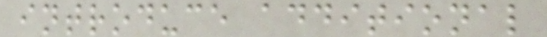introduce additional
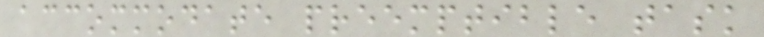accommodate preemptible task
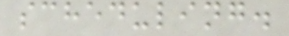scheduling.
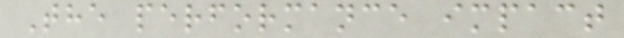The performance impact
